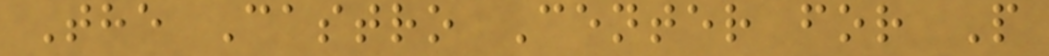The Castro Center for P
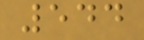544
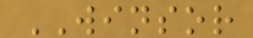WINSOR
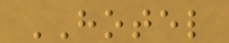HOTEL
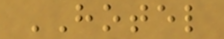HOTEL
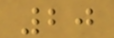20
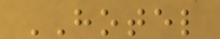HOTEL
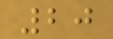20
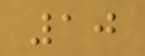10
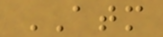ATM
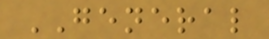GENERAL
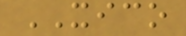XICO
